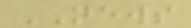NEWS
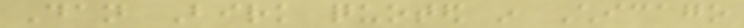Dan Birk quoted in Chicago
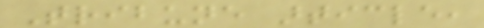Tribune article,
